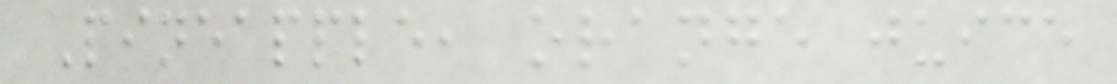Pineapple, orange juice
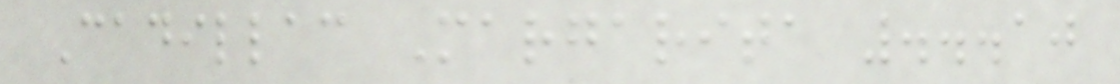Cadillac Margarita ...10
